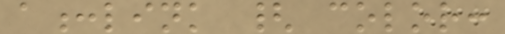a:link { color:
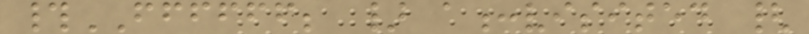#FFFFFF; } a:visited {
